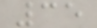35
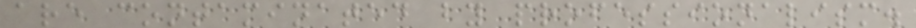are contaminated by professionalism.
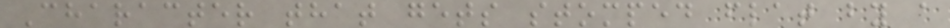Character that gets stomped flat by a
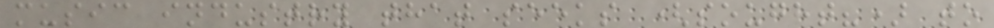music industry that seeks (sought?) to
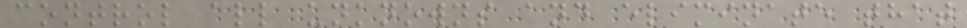control all unknowns and eliminate that
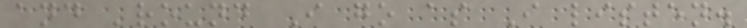and 'round I go as I listen.
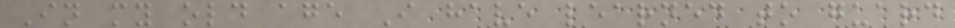In my old age I have learned to guard
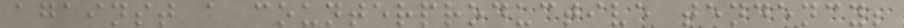against a counterproductive tendency;
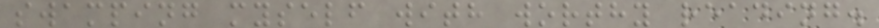swamping myself with worthy reading.
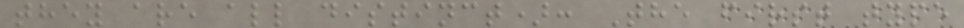they are all distinct): The first type
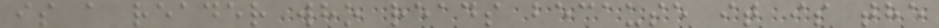is a reader who reads because it is the
